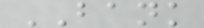BANK
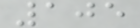105
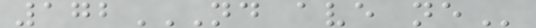172ND AVE NE
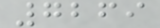7269
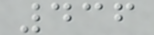436
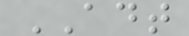ADT
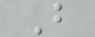B
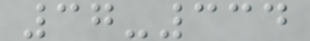37-334
